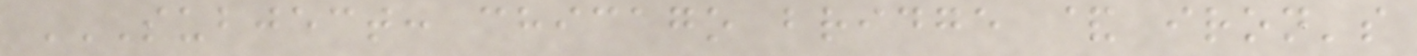SUBJECT: CHICAGO BRIDGE & IRON'S
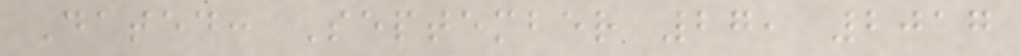Dated: September 27, 2017
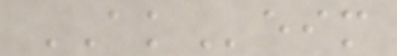AKeim
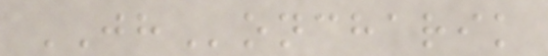JHoncharik
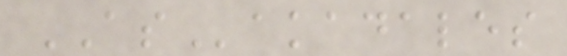ASakadales
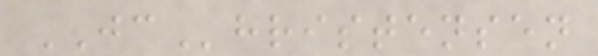JChristensen
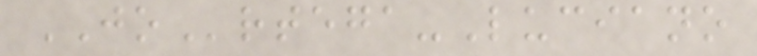JOrtega-Luciano
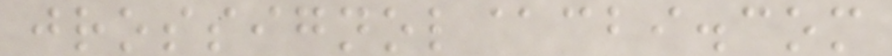jrossignol@cbi.com
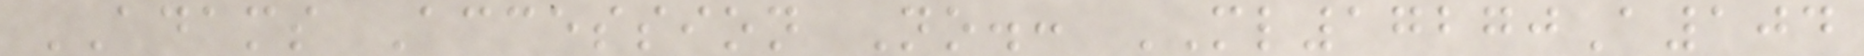ADAMS Accession No.: ML17270A104
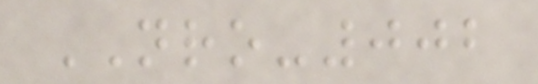NRO-002
